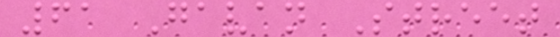61 Gavan Street
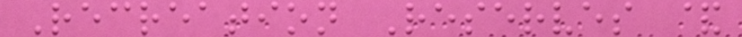Recreation Reserves &
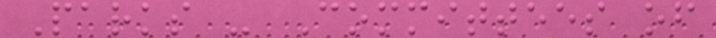Parks - Committees of
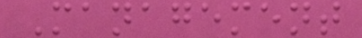Management
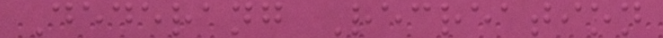Dederang Recreation
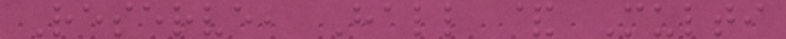Reserve, Hall & Multi
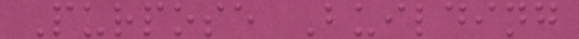Purpose Building
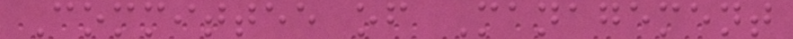Committee of Management
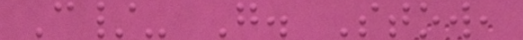C/- G. Stow,
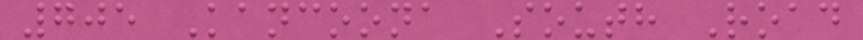705 Kancoona South Road
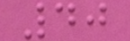40
